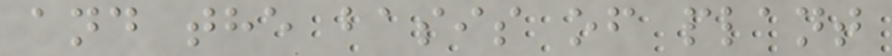and the basis of plant
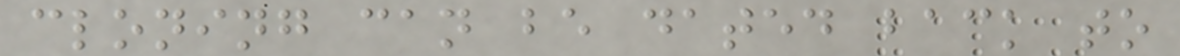cloning can be dated back to
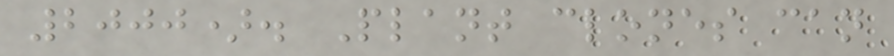2000). Plant clones can
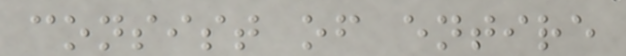consist of entire
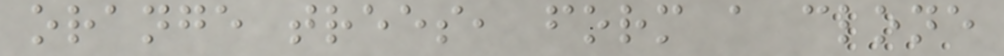orange trees, form a clone
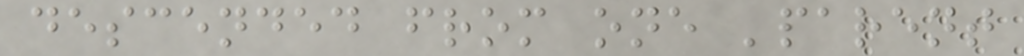descended from one 'parent
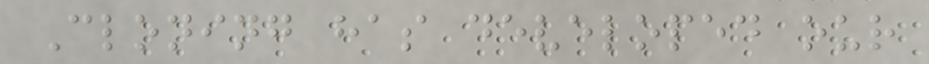Cloning has developed our
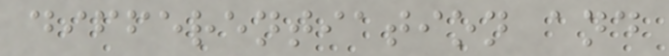differentiation and
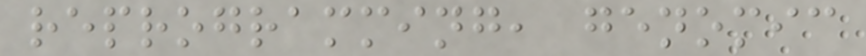reprogramming, genomic
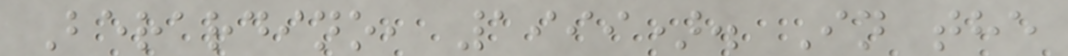Berardino, 1999). In the
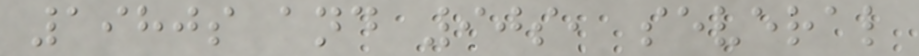1980s and 90s, several
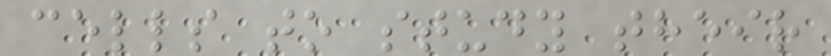cells to study their
